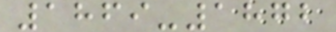1869-1872
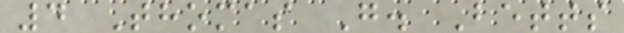4 Thomas G. Betts
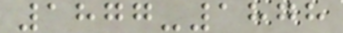1877-1878
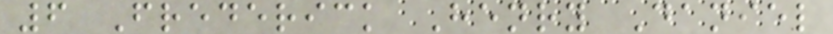6 Frederick Henry Daniel
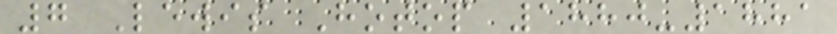7 Lewis Hotop 1880-1881
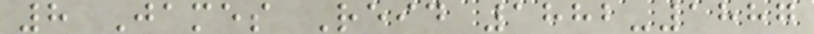8 James Reid 1882-1887
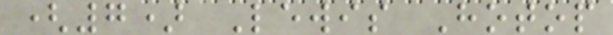(7) Lewis Hotop
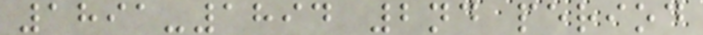1891-1894 2nd period
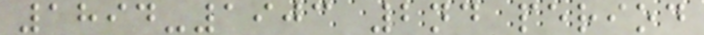1894-1903 2nd period
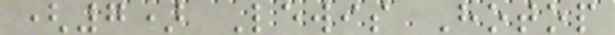(7) Lewis Hotop
